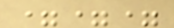===
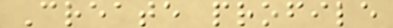Create profile
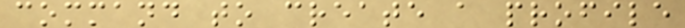command to create a profile
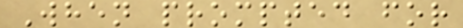When prompted for
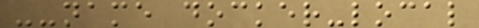--name docker-local
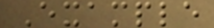Example
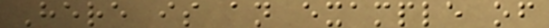Here is an example of
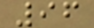96
